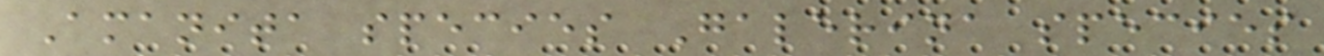Amanita species Galerina species
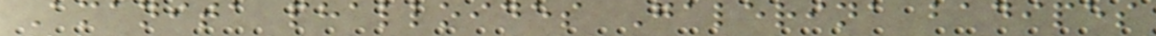Amanita phalloides Galerina badipes
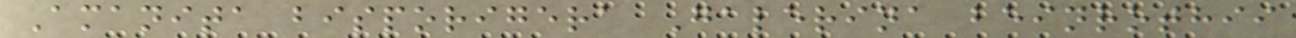Amanita bisporigera Galerina beinrothii
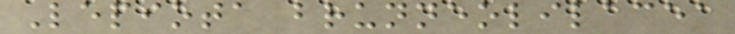Lepiota brunneolilacea
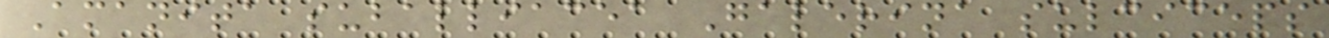Amanita suballiacea Galerina sulciceps
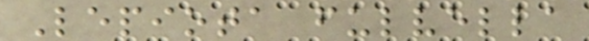Lepiota fulvella
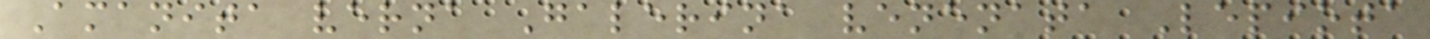Amanita verna Galerina venenata Lepiota
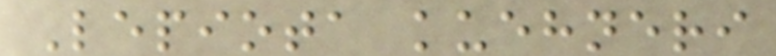Lepiota kuehneri
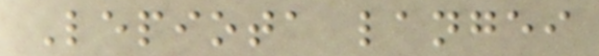Lepiota langei
